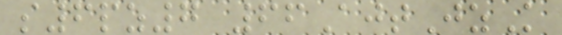s6pz7 66AjtJzK
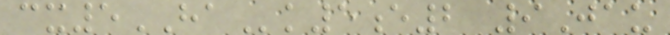cx5HAk5e2 9Jau
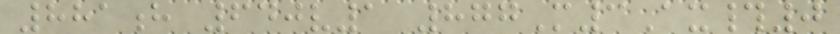881h 640v1 877M3Ax#0
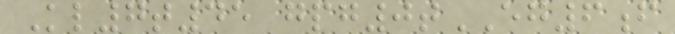Kl7t45 gpg0tEG6f
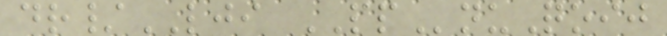dr/LJI PPnuQoij
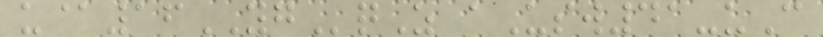u@16YGqZ aUsw41-uC
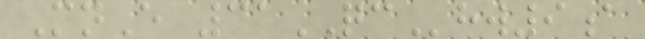MnE 31QChw9a
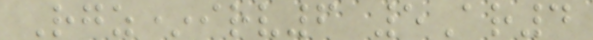Rgz*irv6 5Ar4
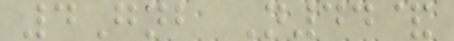4Gnb N44&
